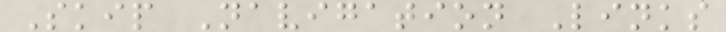Skip Navigation Links
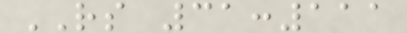RS 31:111
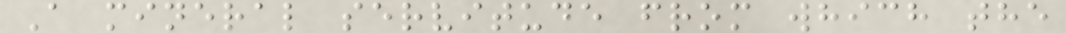A mineral servitude from which the
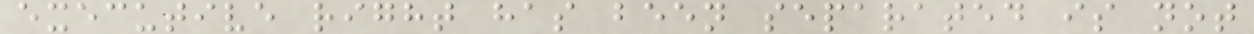executive right has been separated is not
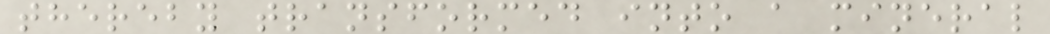thereby transformed into a mineral
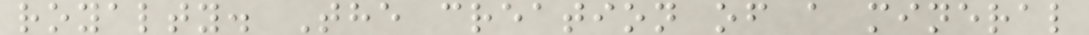royalty. The creation of a mineral
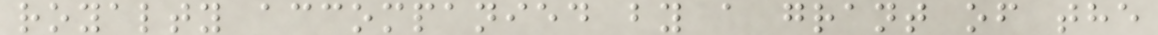royalty accompanied by a grant of the
